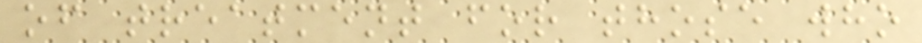of treatment for those who
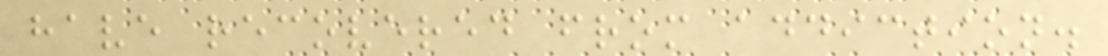have recovered from addiction.
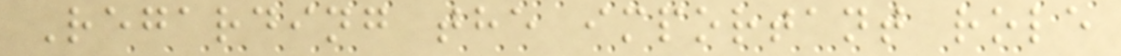Regarding the important role
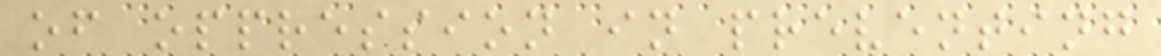of oppression in preventing
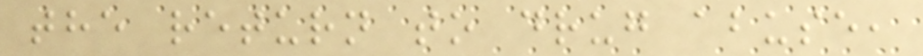the return to drug abuse,
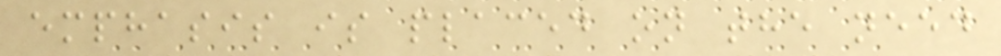emphasis is placed on the need
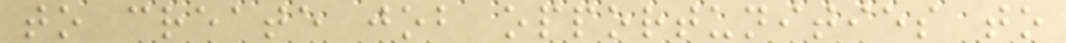to create job opportunities to
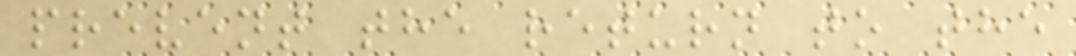prevent the return to the
